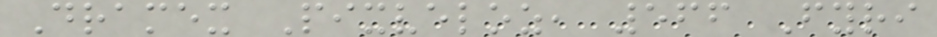Dramex Pixveloz, 566 Fyri
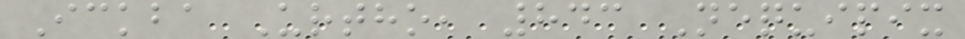Ickba Urtho, 843 Nequipix
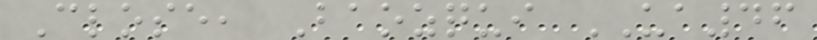Close, Baozqui UA46
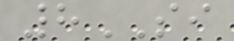8SI
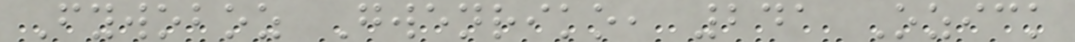Fywoboz Gwenriko, 241 Ozick
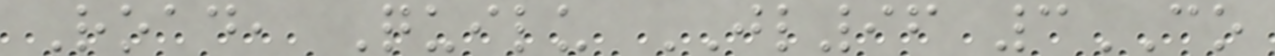Road, Quilu JL96 3CO
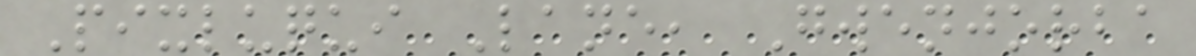Pixluqui Lane, Gwenjorba
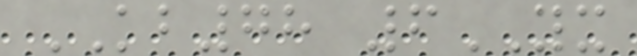KB78 6YX
